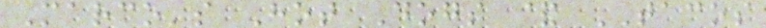Marco's Hot Dogs & TACOS
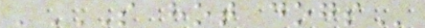'S HOT DOGS
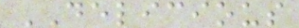DELICIOUS
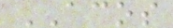ACOS
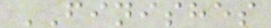FINISHES
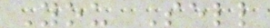You Sell
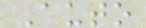Auto
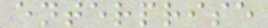enterprise
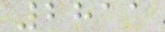2811
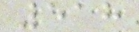518
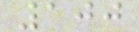100
